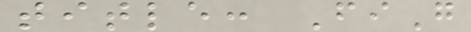title: FiG
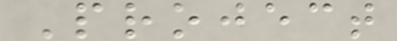Project
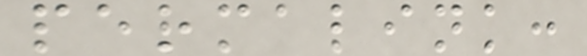permalink:
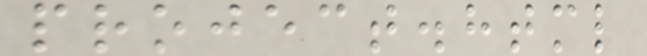project.html
